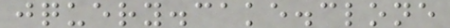jquery.cake.clone
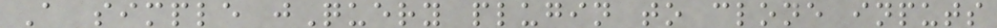A simple jQuery plugin to clone inputs
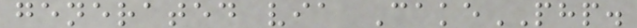generated via CakePHP.
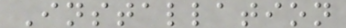Installation
